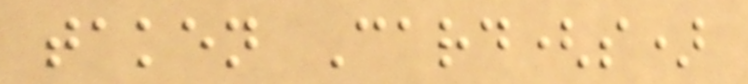taken Card(s)
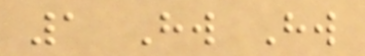1 Hw Hw
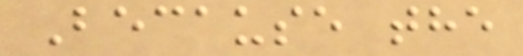Because the
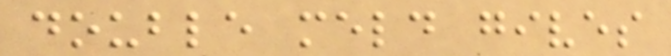double meld gives
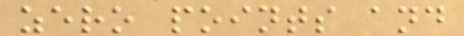zero points and
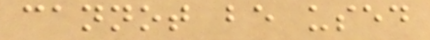cannot be used
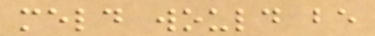meld would be
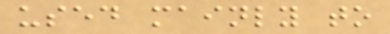used mainly to
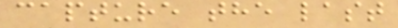capture the last
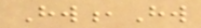Hw,Hw
